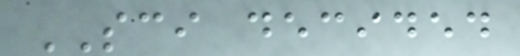SCI decided
